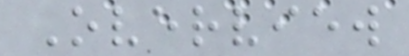Overview
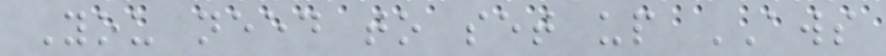You need to set up AWS
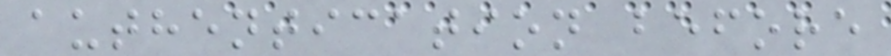authentication before
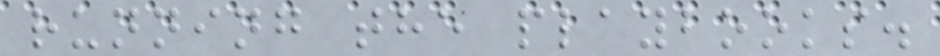running the playbooks.
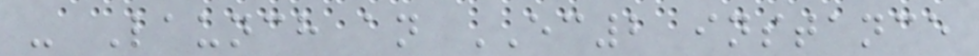- Launch an EC2 instance
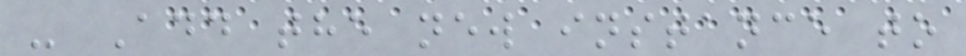- Add the new instance to
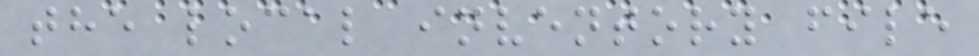the local inventory file
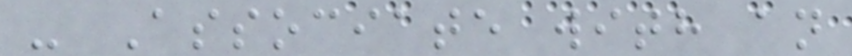- Associate with an
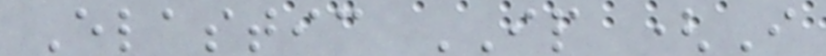Elastic IP (I
